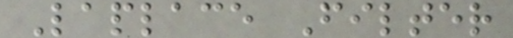Laplace Filter
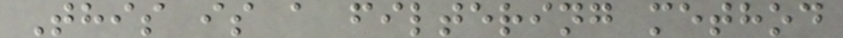This is a filtering method
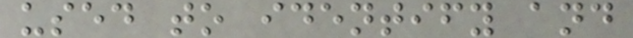used to identify and
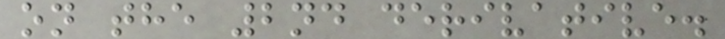on the 2nd derivative.
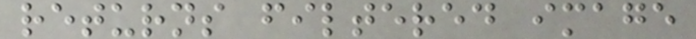returns filtered image
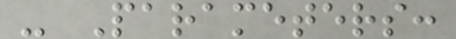- Parameters:
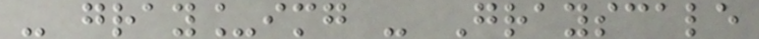- gray_img - Grayscale
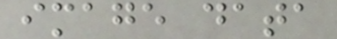image data
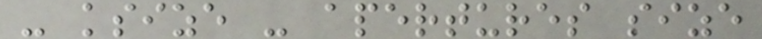- ksize - apertures size
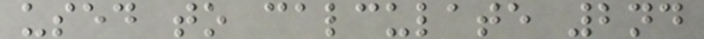used to calculate 2nd
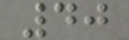40
